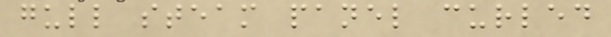gull steam panel curled
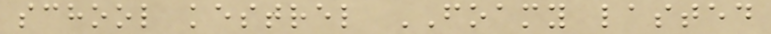school kestrel FOAMY lasted
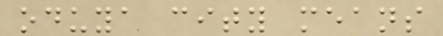oduya city means
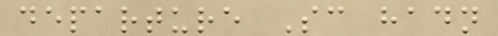departure Sc hadn
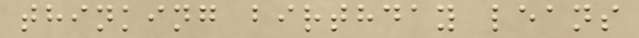thinking birthday leans
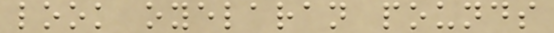look oyelaran pounds
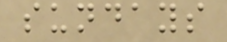sundays
